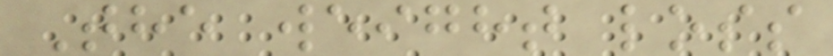The weight loss
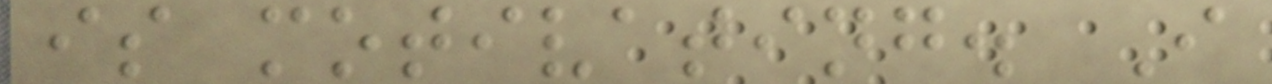is motivating. I
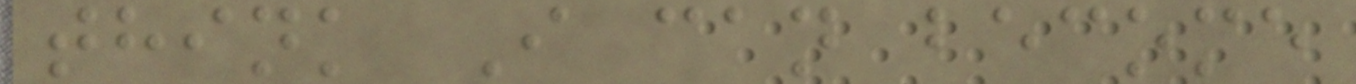think I can become
